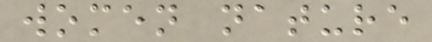women nature
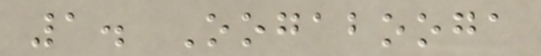1. Oogabooga
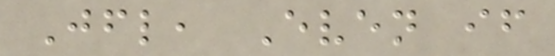Jfl, Even if
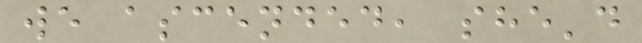we ascended, she'd
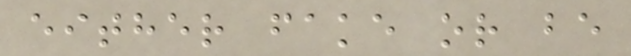either fake or be
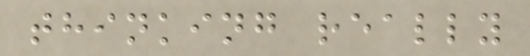thinking really
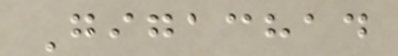Gigachad
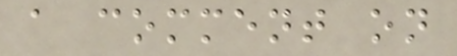a comment on
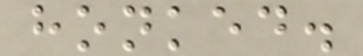honked.
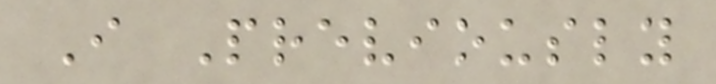I Previously
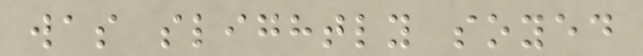was slightly soyed
